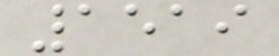1519
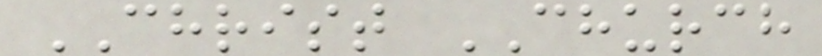CHRIST CHURCH
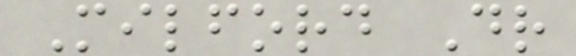Milford Dr
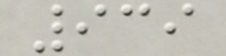939
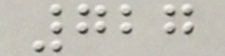727
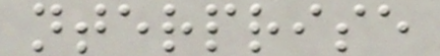nterprise
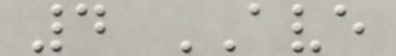4 AVE
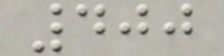400
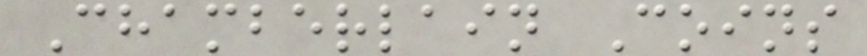Chamberlain Coins
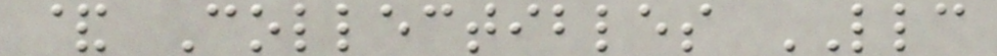& Collectibles LLC
